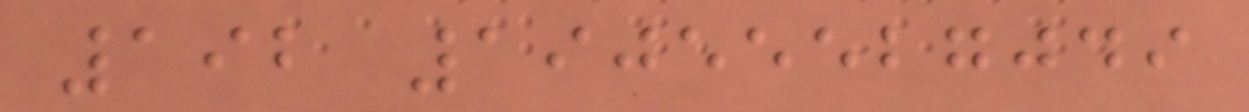192 19055527049
